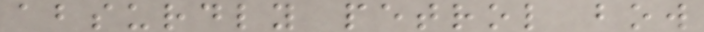absurdly petrol bow
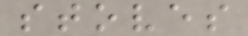stoves
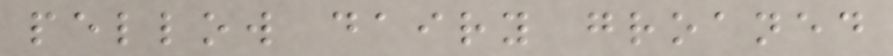pellow dairy groaned
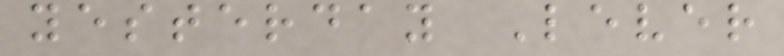yesterday Lever
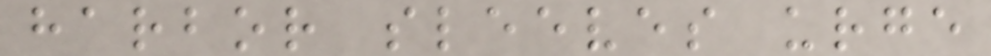harbor sleeves urge
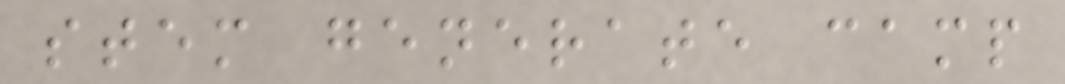stem generate camp
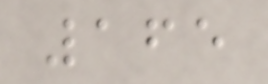165
